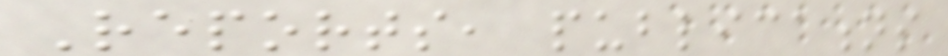Reports, publications
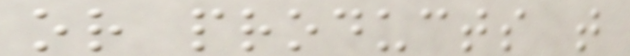or products that
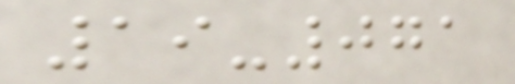19-071
